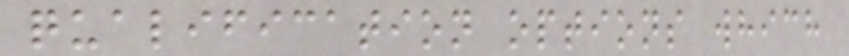qualification options which
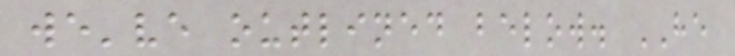we've outlined below. HE
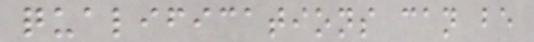qualifications can be
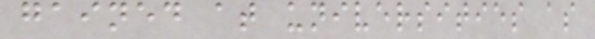gained at universities as
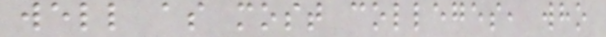well as most colleges, who
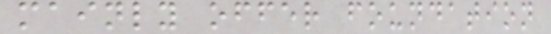mainly offer foundation
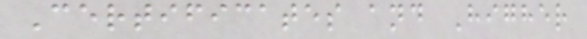Certificates and Higher
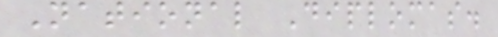National Diplomas.
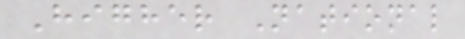Higher National
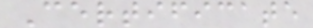Certificate
